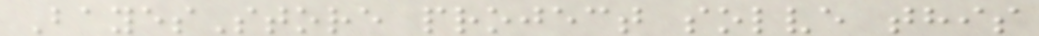BayesStore project solve this
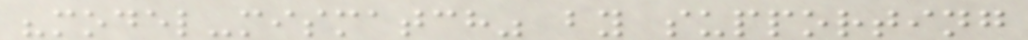"model-mismatch" by supporting
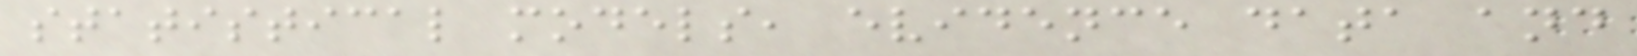statistical models, evidence data and
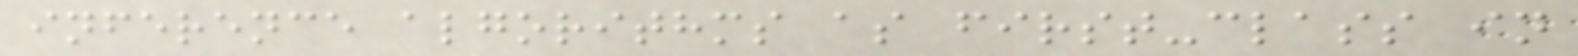inference algorithms as first-class in
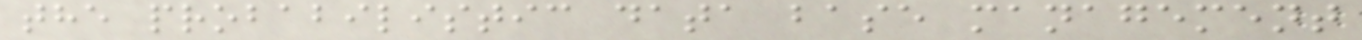the probabilistic data base management
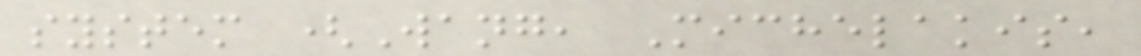system (Wang, Michelakis,
